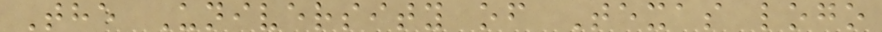The University of Texas logo
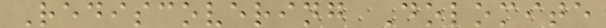Rediscovering Dolomite
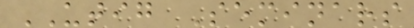UTIG Seminars
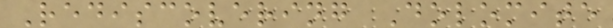Rediscovering Dolomite
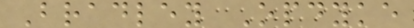Bradley Opdyke
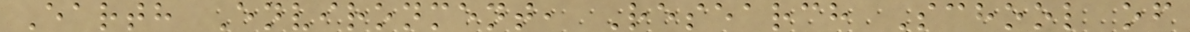Earth Environment, Research School of
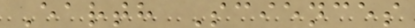Earth Sciences
